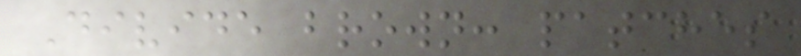Divide brown: patches
